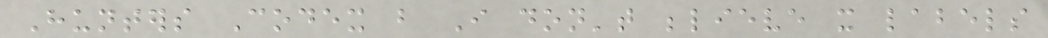Hunters Codex but I don't believe it labels
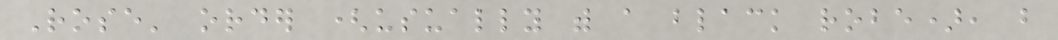Rose' order (usually with a black robe), but
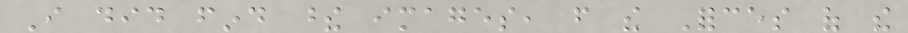I did find these images, from the Forces of the
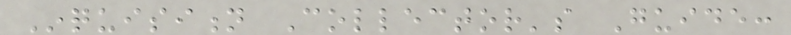Inquisition Collector's Guide:
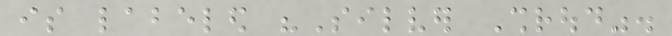is labeled "Silver Shroud".
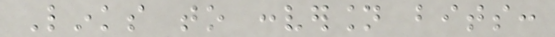Links to conversion bits:
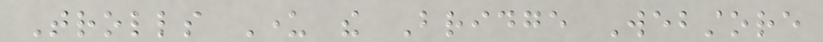Trolls Under the Bridge Webstore
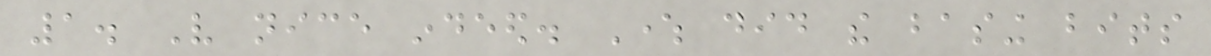1. Very nice indeed. Where did the basing bits
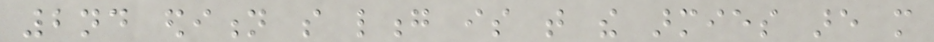2nd edition so long is that the armies are more
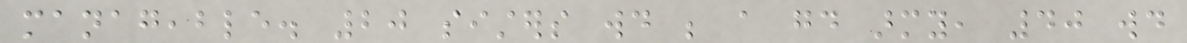manageable. 20 sisters would be a good army, 40 would
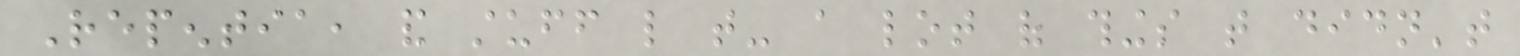Repentia, and stuff like that- a lot of things that didn't
